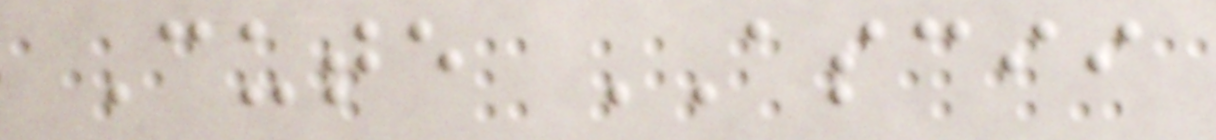Cute ASCII
